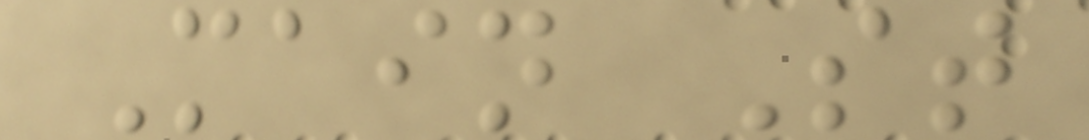Main St
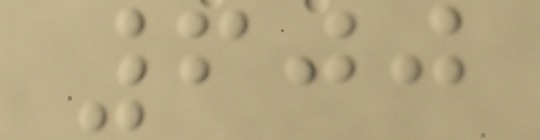600
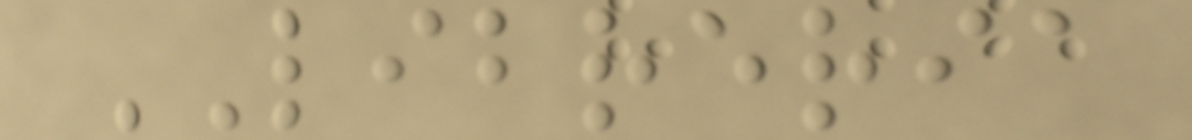LIBRERIA
